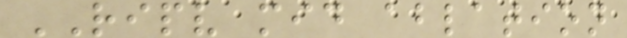RIPV mid ablation
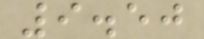9.50
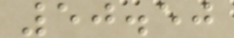50.50
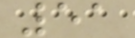51
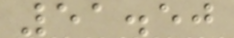51.50
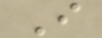I
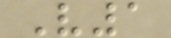V1
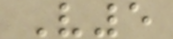V5
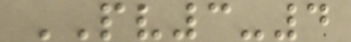PV3-4
